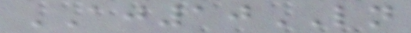AJ10LN
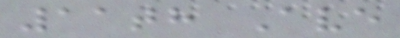11th Ave
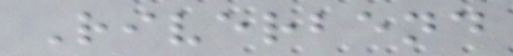Riverbend
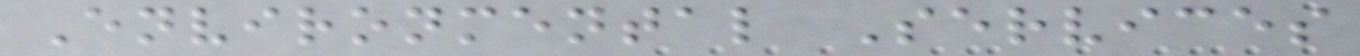Environmental Services
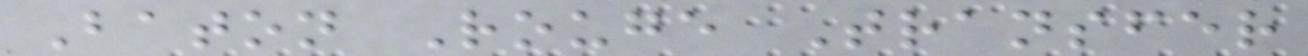Baton Rouge Transfer
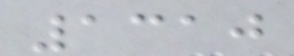1310
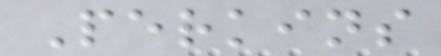Perkins
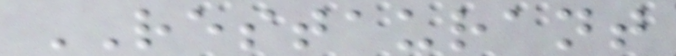RESTAURANT
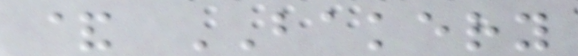& BAKERY
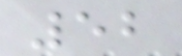52
